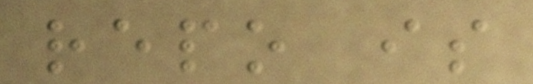repo is
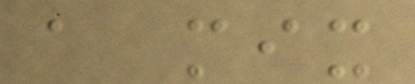a mix
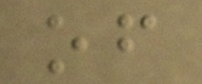of
